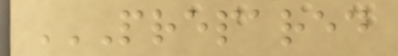PREPARED
